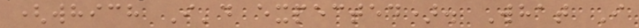(which I'd expected). What I
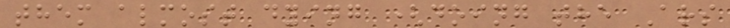them almost dying (doing the Ars
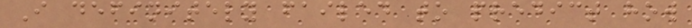I definitely failed to predict how
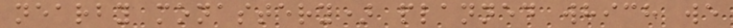nearby monastery) planned which we
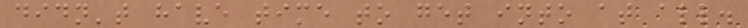didn't have time to get into at all.
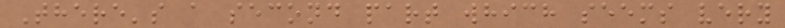There's a second part which seems very
